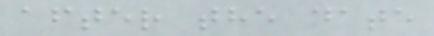after the date
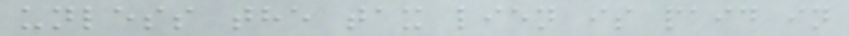unless the tax lien is paid in
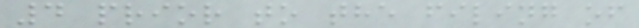4 prior to the filing of
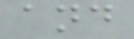and
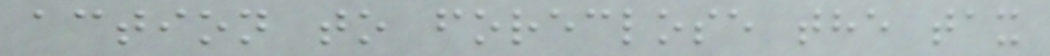action to foreclose the tax
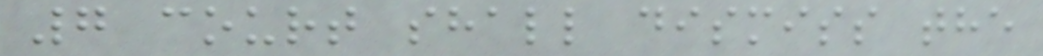7 court shall dismiss the
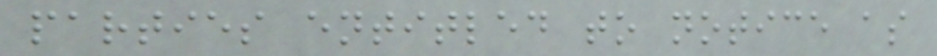parties entitled to notice as
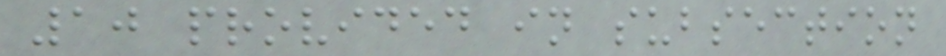10 provided in subsection
